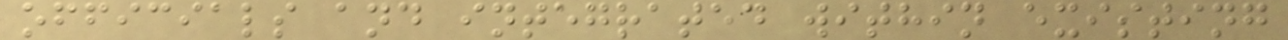officials and integrated within existing
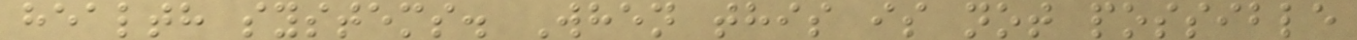health systems. When this is not possible
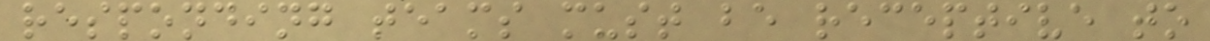responding teams must be receptive to
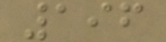196
